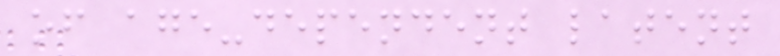of age-dependent latent
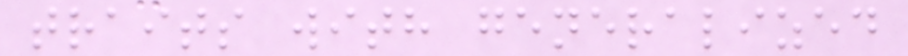traits with generalized
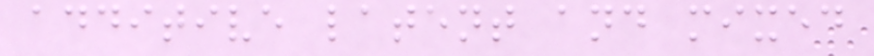additive latent and mixed
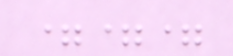===
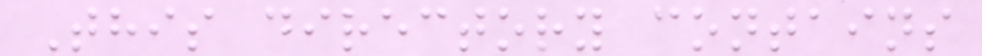This directory contains
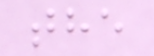the
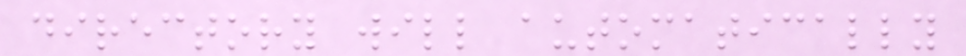directory will automatically
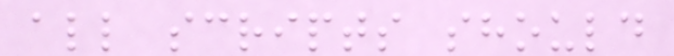all scripts should
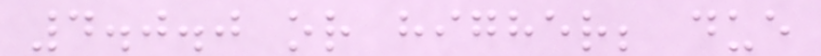4.0.0 or higher; due
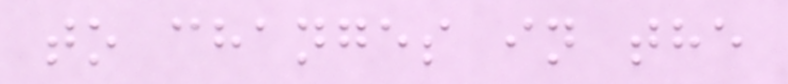to changes in the
